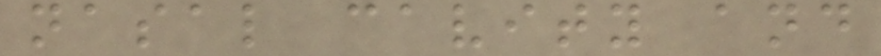nasal cavity and
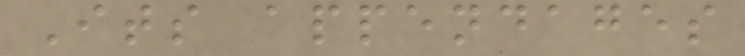Its appendages
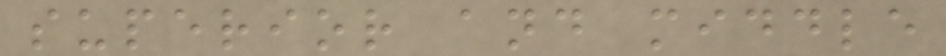superior and middle
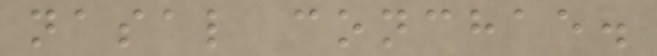nasal conchae.
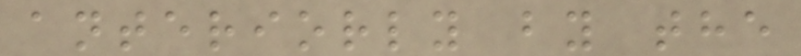anteriorly by the
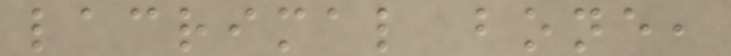lacrimal bone,
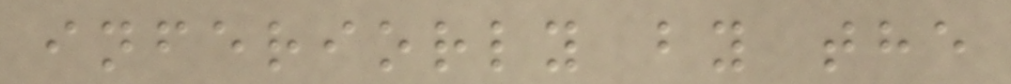inferiorly by the
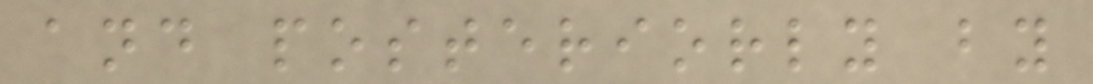and posteriorly by
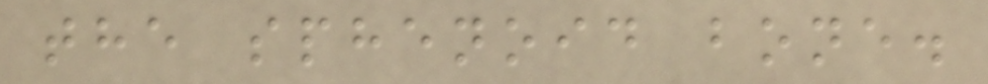the sphenoid bone.
